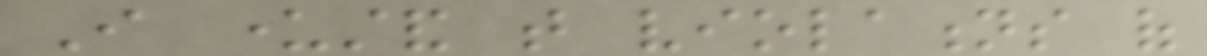I understand that violations of
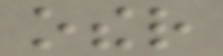other
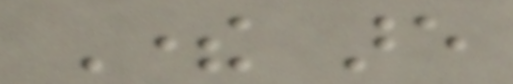There are
